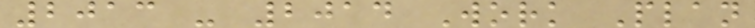2013 - 2014 Work Plan
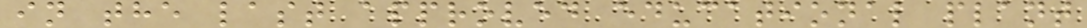in the last approved educational plant
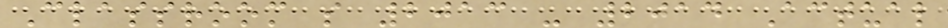Classroom s 2013 - 2014 Actual
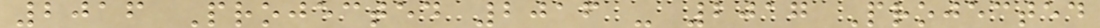2016 Projected 2016 - 2017 Projected
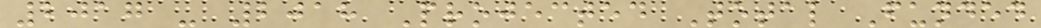2017 - 2018 Projected Total Funded
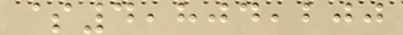$4,804,200
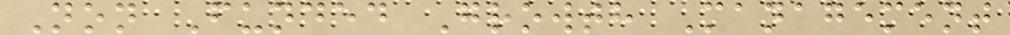Non Funded Growth Management
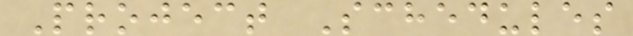Project Schedules
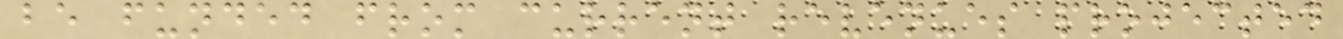be funded from current revenues projected
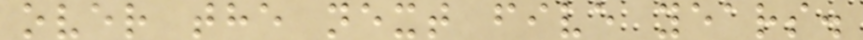over the next five years.
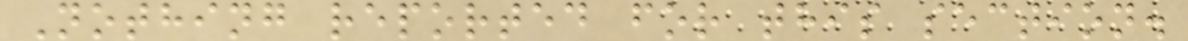Nothing reported for this section.
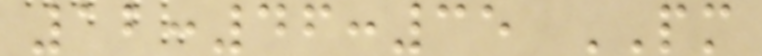12:46:35 PM
